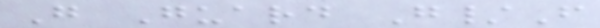G Guard G/F
